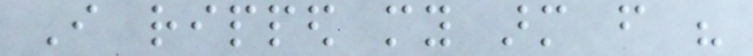I ripped my arm from his
